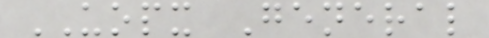UOPX General
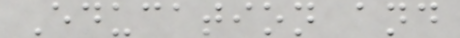Education and
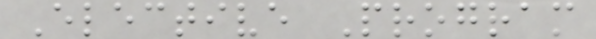Elective Program
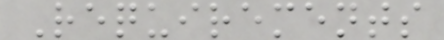Requirements
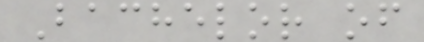Bachelor of
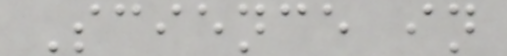Science in
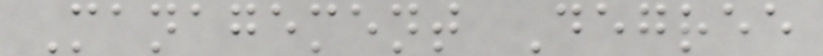Management Degree
